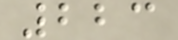223
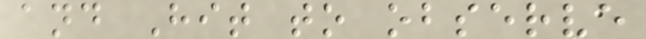and Hit to observe
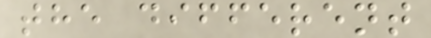the different
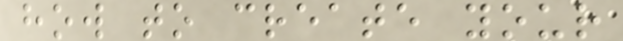how to create your
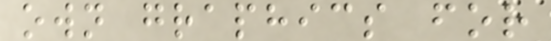own graphics for
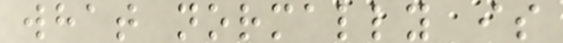what normally is
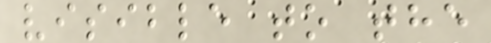visible to the
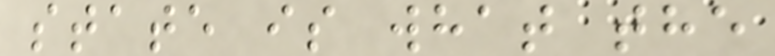state is what the
